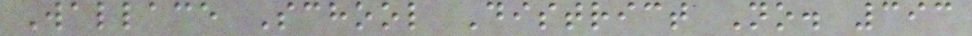Wallace School District No. 393
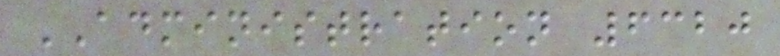ADMINISTRATION 6320
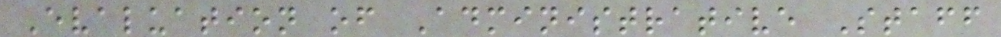Evaluation of Administrative Staff
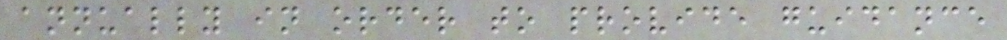annually in order to provide guidance
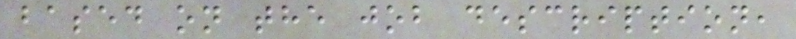based on the job description,
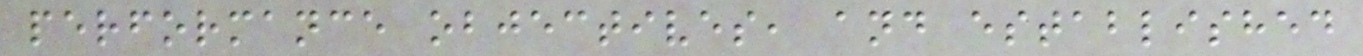performance objectives, and established
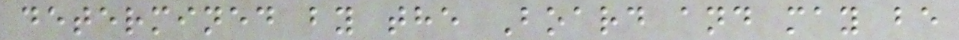determined by the Board and may be
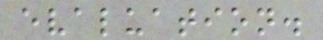evaluation.
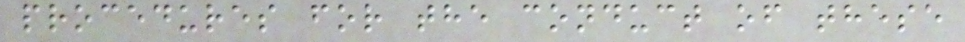procedures for the conduct of these
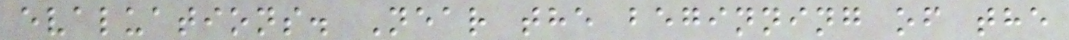evaluations. Near the beginning of the
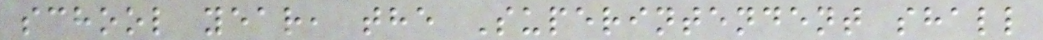school year, the Superintendent shall
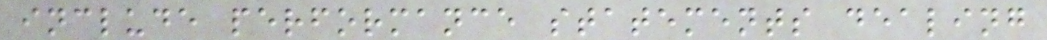include performance statements dealing
